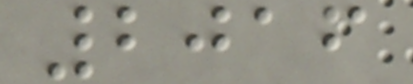2016
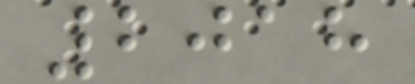2018
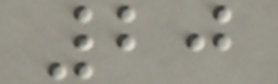20
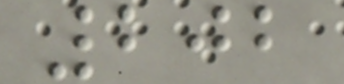202
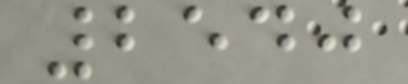2540
